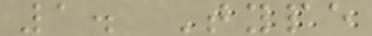1. Type
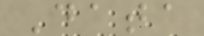Data
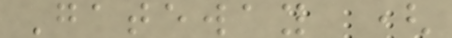Gateway (
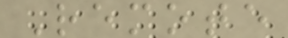Remote
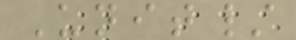Unit/
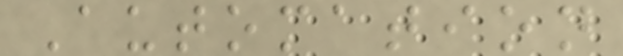Automation
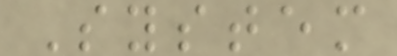System
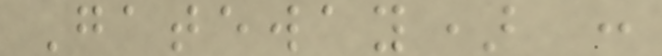Gateway) :
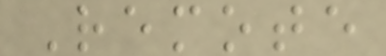Remote
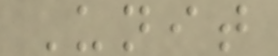Unit
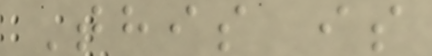This is
